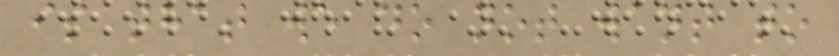is that we do not want to
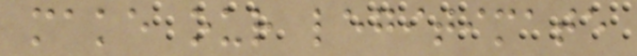make our legitimate
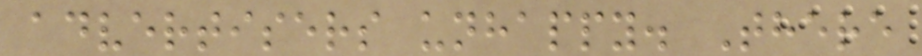advertisers unhappy. There
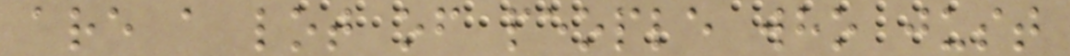are a lot of people who just
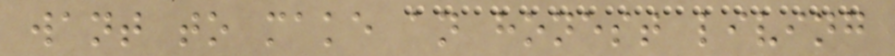want to make an honest living
